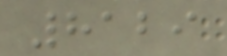8129
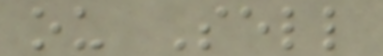ou Sell
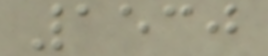1530
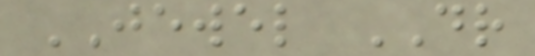JEWEL DR
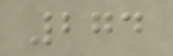274
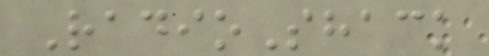RadioShack
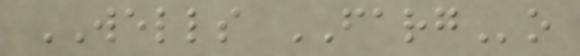WELLS FARGo
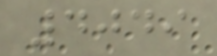4049
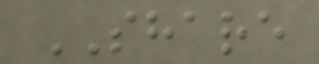SHARE
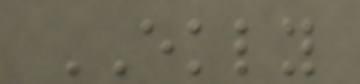EKLY
